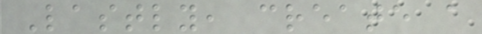Lastly, create a
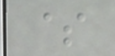$
